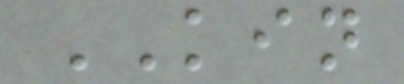KIN
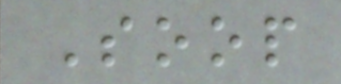Soop
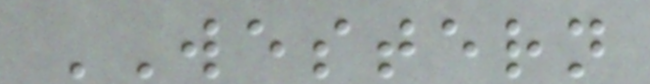WESTERN
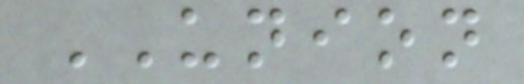UNION
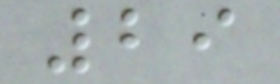29
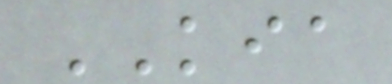KIA
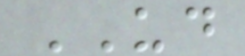UD
